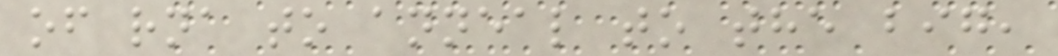of rna to anneal to the big,
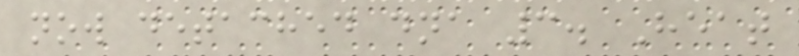now detached dna 3. Heat
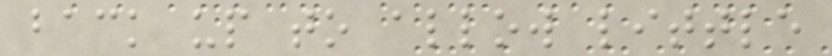back up to allow little
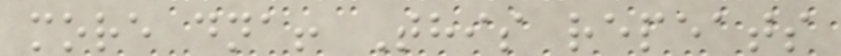more dna! This repeats
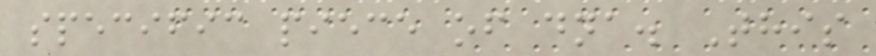specific piece of dna. This
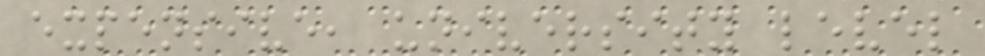expensive, university level
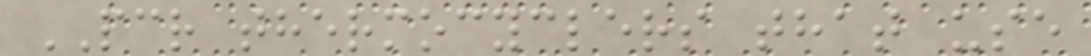PCR thermocyclers that use
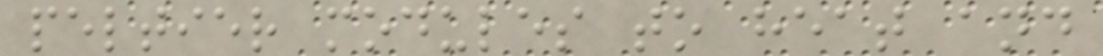peltier modules to heat and
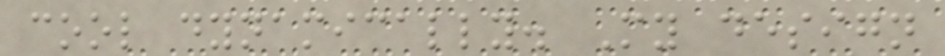cool dynamically. My design
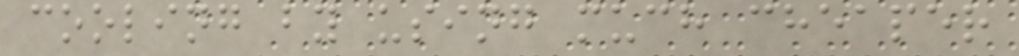cooling by using much cheaper
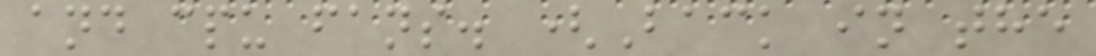and cpu fans. (Back in the
